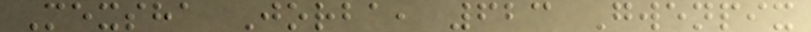Mexsha Jorba, 623 Gwenpix
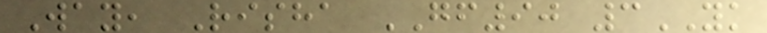Way, Risha GF90 3YK
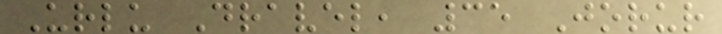Urlu Dravel, 35 Jorur
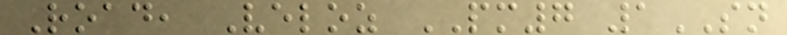Road, Veloz PM7 1SN
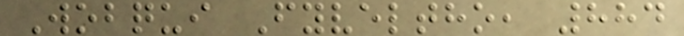Wobqui Fyveltho, 884
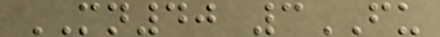MN40 3FU
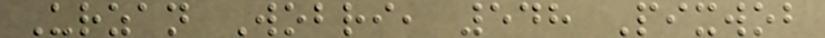Urzan Wobri, 548 Pixwob
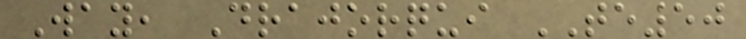Way, Drajorqui TE50
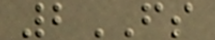2FS
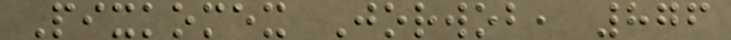Pixkomex Jorwob, 876
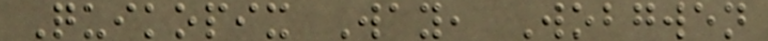Quikopix Way, Wobgwen
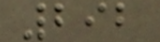292
